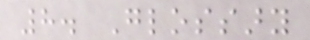8. Glossary
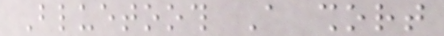Bluetooth A short
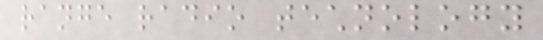range radio technology
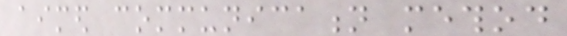aimed communication method
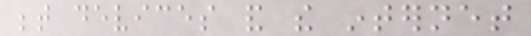between devices and the internet
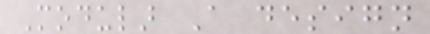Modular A design
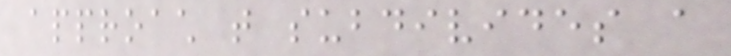approach that subdivides a
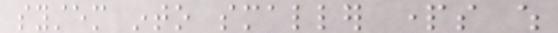system into smaller parts which
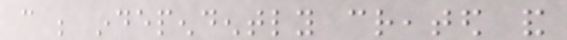can be independently created and
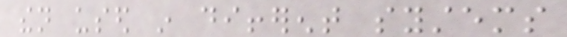then used in different systems
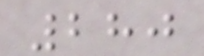280
